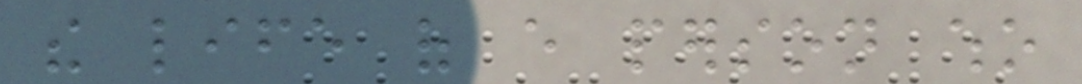the life of every person who
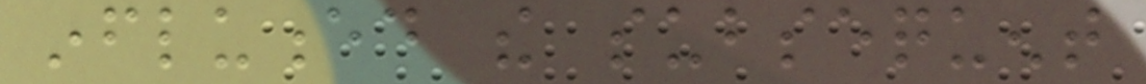influenced the subsequent
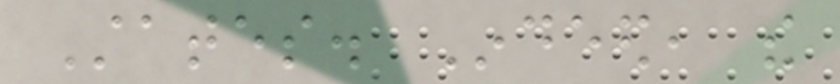States. Indeed, the
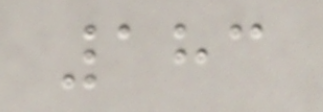183
